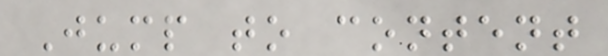Jump to content
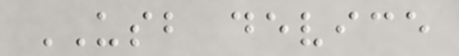USB device
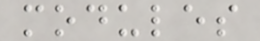modules
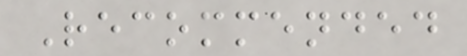Recommended
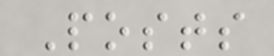Posts
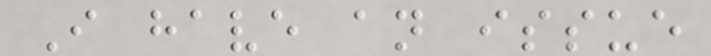I have an issue
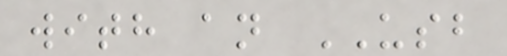with an USB
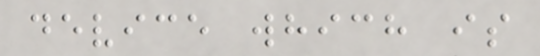device which is
